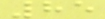85
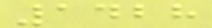1428
